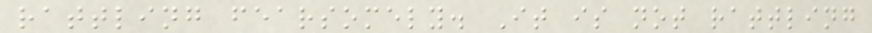rattling fearsomely. It is not rattling
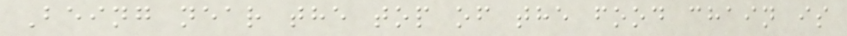Being near the top of the food chain is
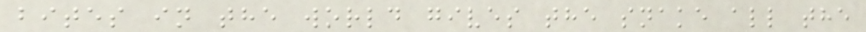bites in the world gives the snake all the
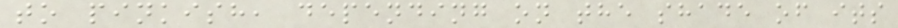to pinkish, depending on the shade of its
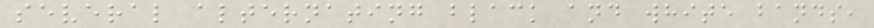several alternating black and white bands,
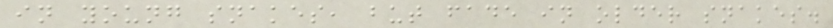in young snakes, but fade in older snakes.
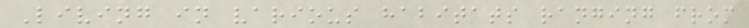Living in various habitats ranging from
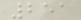251
